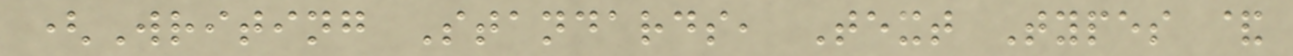(Writing Standards, Text Types &
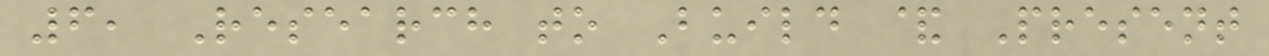6, Research to Build & Present
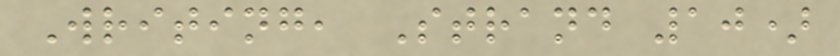Writing, Strand 10)
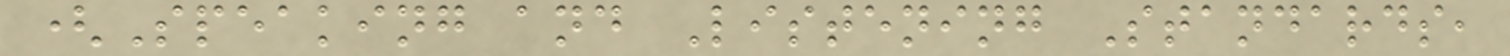(Speaking and Listening Standards,
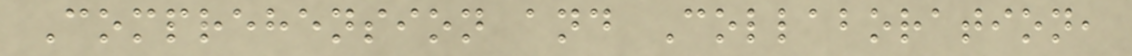Comprehension and Collaboration,
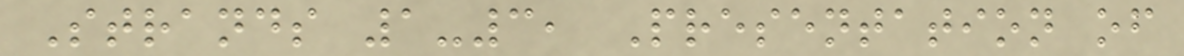Strands 1-3, Presentation of
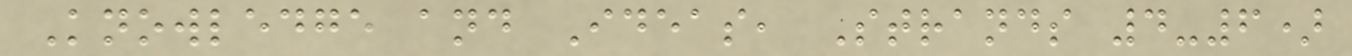Knowledge and Ideas, Strands 4-6)
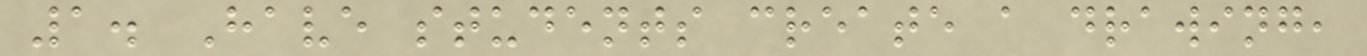1. Have students create a drawing,
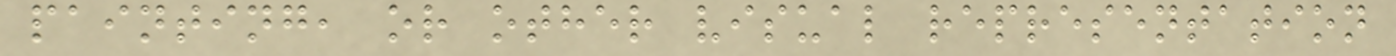painting, or other visual representation
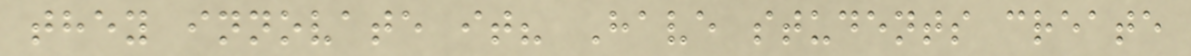they innovate it? Have students create
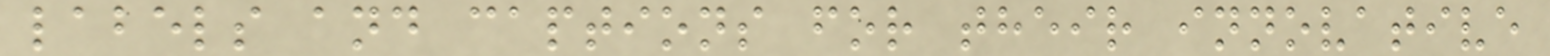labels and captions for their innovative
